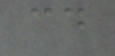cd
